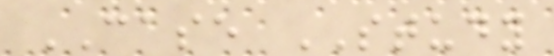CASE STUDY
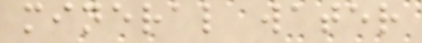mineral water
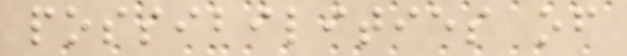possibilities of
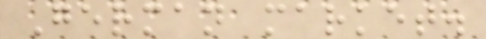German market.
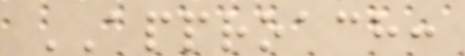APPROACH:
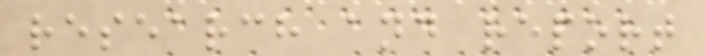research and report
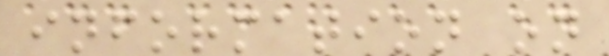information on
